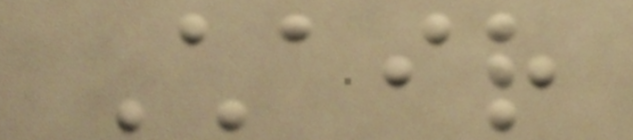Chair
